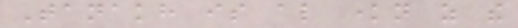Tanakh is also known as the
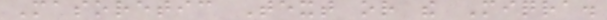Masoretic Text or the Miqra.
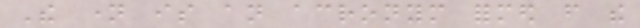The name is an acronym formed from the
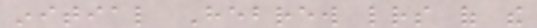initial Hebrew letters of the
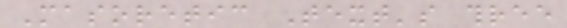Masoretic Text's three
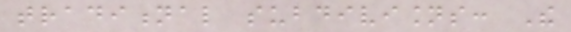traditional subdivisions: The
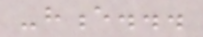-hence...
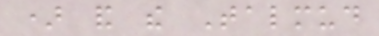) and the Talmud
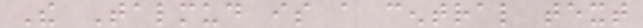The Talmud is a central text
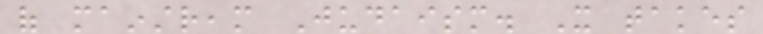of mainstream Judaism. It takes
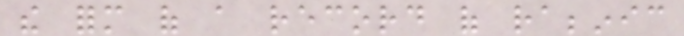the form of a record of rabbinic
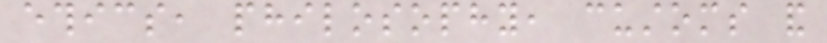ethics, philosophy, customs and
